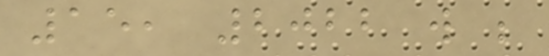15, 2022 will be
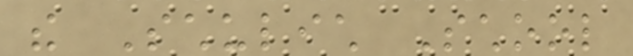the Schulich School
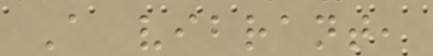A vibrant,
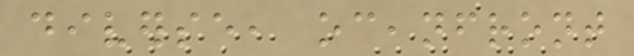diverse, oceanfront
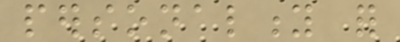personality for
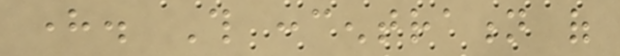here. This concentration of
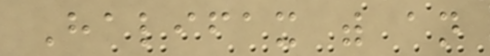Halifax with an
